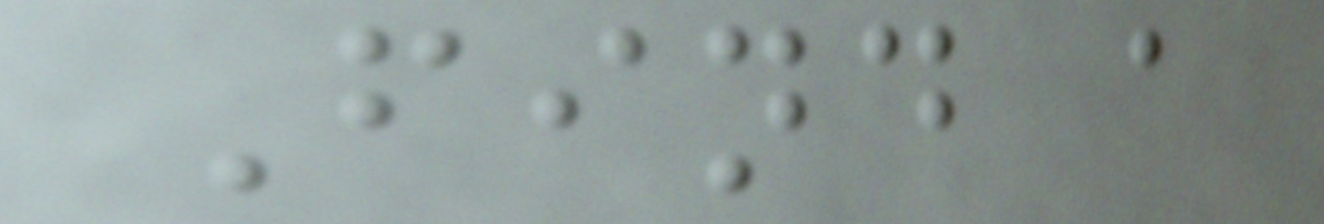Find a
